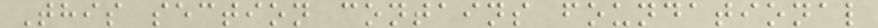This section contains foundational
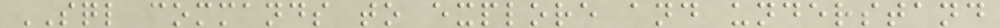SQL commands to explore and understand
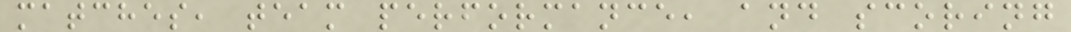matches, team performance, and scoring
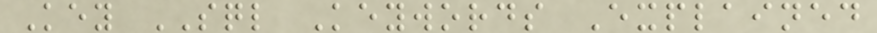Key SQL Keywords Explained
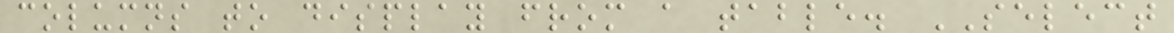columns to display from a table. SELECT
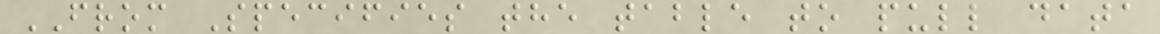FROM Specifies the table to pull data
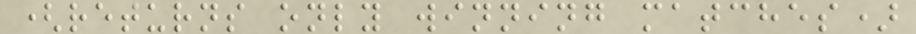(returns only winning matches)
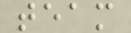team
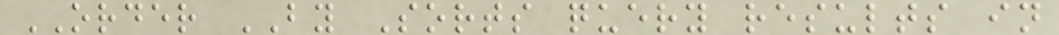ORDER BY Sorts query results in
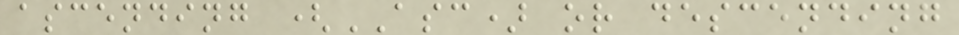ascending (ASC) or descending
